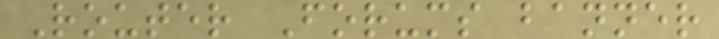Router Forums banner
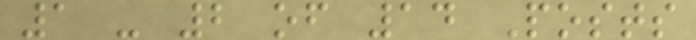1 - 2 of 14 Posts
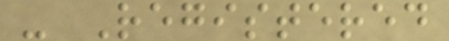- Registered
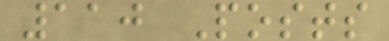110 Posts
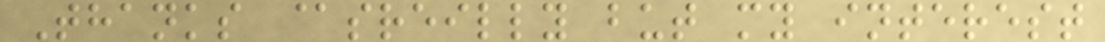Thanks @sreilly but my interest
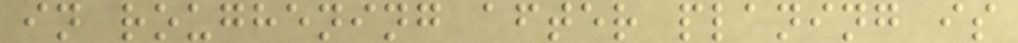in roughening after planing is
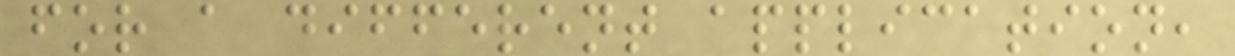for a different application,
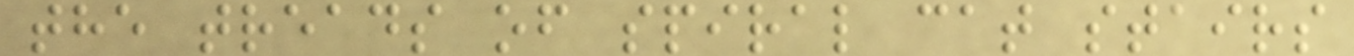the treads of spiral cat stairs
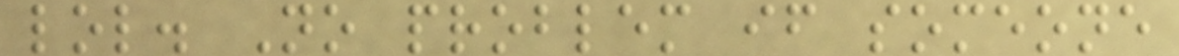lol. No problem if someone
